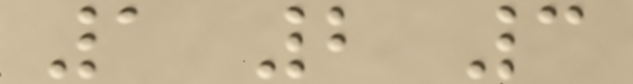1 2 3
